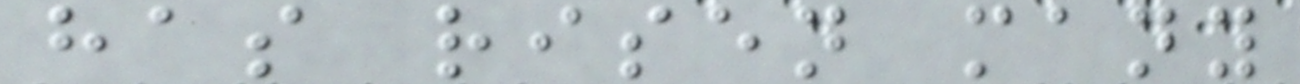has risen many
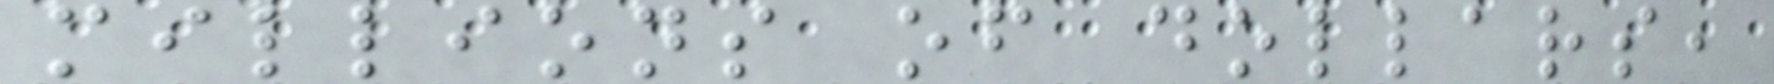millions of dollars,
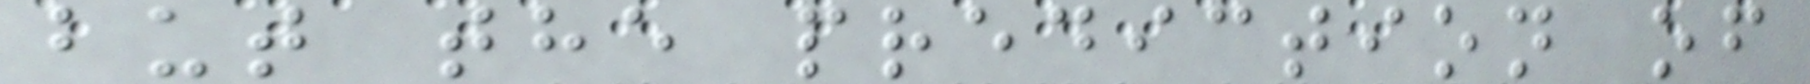but the prediction of
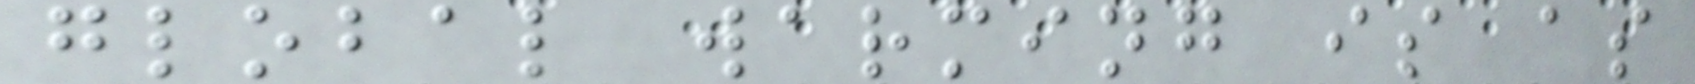global warming is as
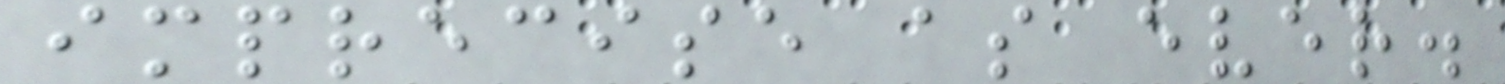imprecise as ever.
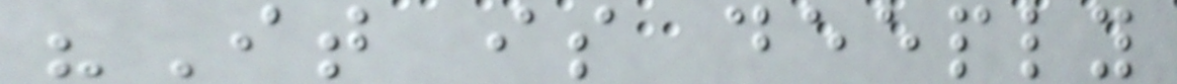"It is deeply
